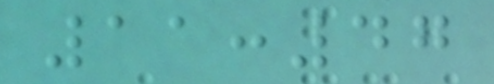11:47
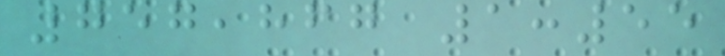757,867 1:55
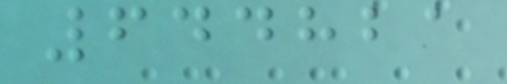644821
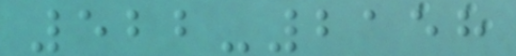522-2158
